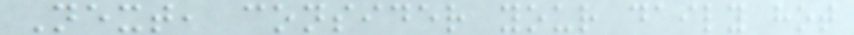Next, consider your daily hot
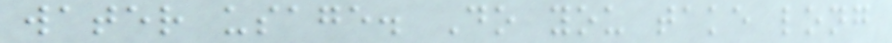water usage. Do you take long
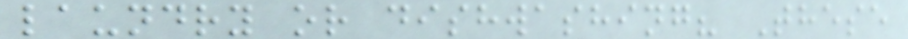laundry or dishwashing? These
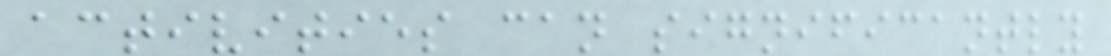activities can significantly
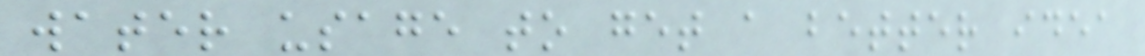water usage to get a better idea
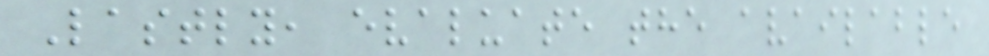Lastly, evaluate the available
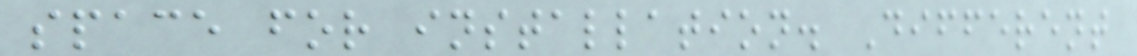space for installation. Different
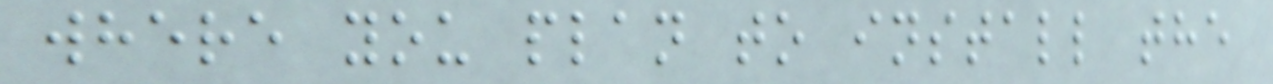where you plan to install the
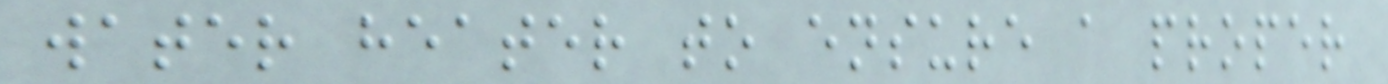water heater to ensure a proper
